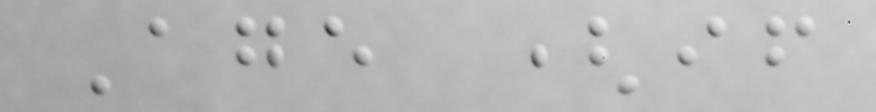Age (if
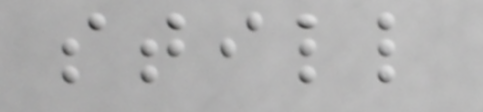still
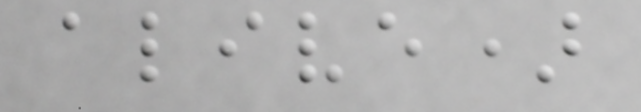alive)
